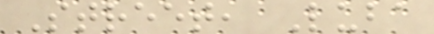Street, Luba
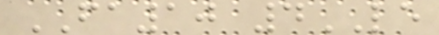FA10 4LE
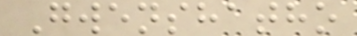Gwenshatho
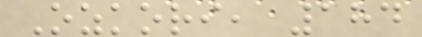Ozkori, 184
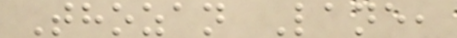Thozan Lane,
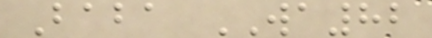Baba WA82
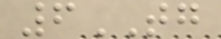6TG
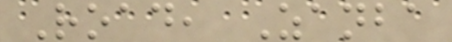Road, Zanba
